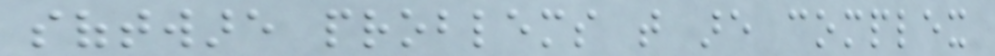software problems that are complex
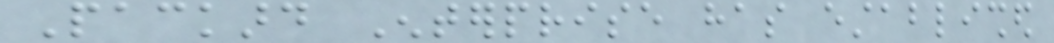Packard Enterprise has established
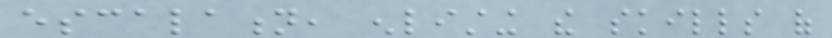escalation, enlisting the skills of
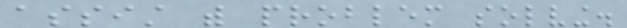assist with problem solving.
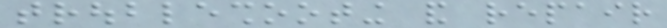troubleshooting and repair
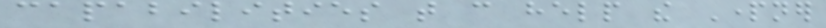capabilities that can help the Partner
